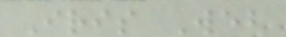Iris Web
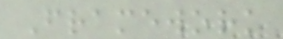Framework
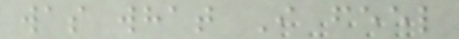was what I feel
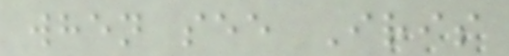when see Iris
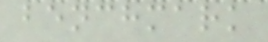benchmark
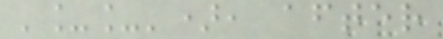'__'), after
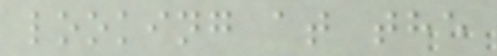looking at the
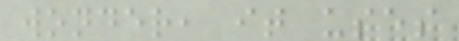wonder, it uses
